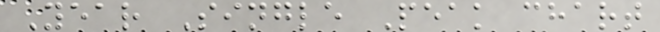Year Single Peak chart
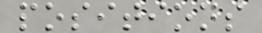positions
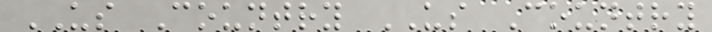US Country US Country
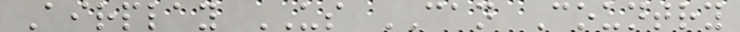Airplay US CAN Country
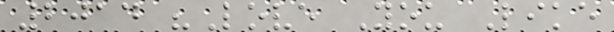2014 "Love You Like
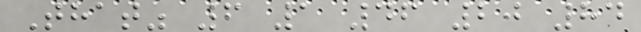That" 6 1 46 20 84
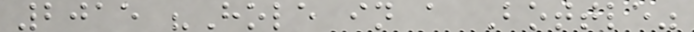2015 "Hole in a Bottle"
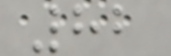82
